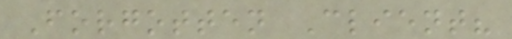Forgotten Client?
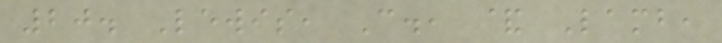20. Lewis, C., & Lamb,
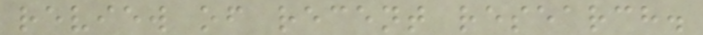review of recent research.
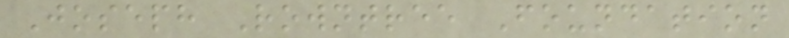Joseph Rowntree Foundation
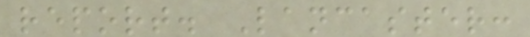report. Lancaster:
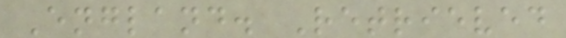England. Retrieved
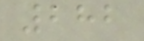282
